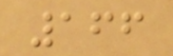166
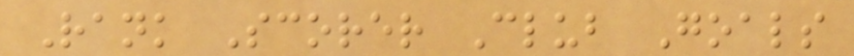Rank Scorer Club Goals
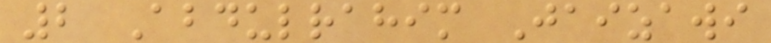2 Abdulrahim Jaizawi
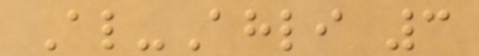Al-Ahli 3
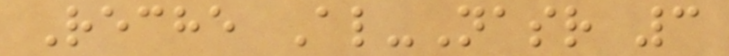Reche Al-Nasr 3
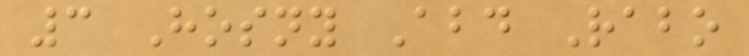3 Hosny Abd Rabo
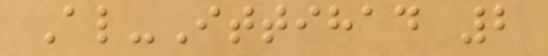Al-Ittihad 2
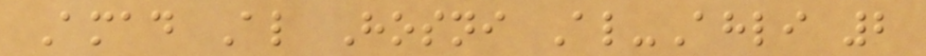Amad Al Hosni Al-Ahli 2
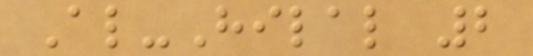Al-Hilal 2
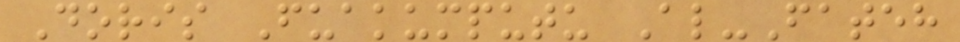Doris Fuakumputu Al-Fateh
